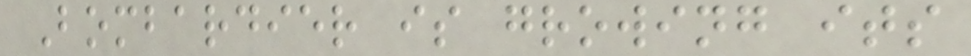Bombardier is growing its
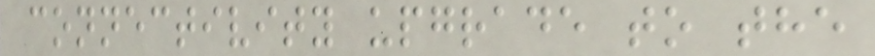connectivity upgrade to the
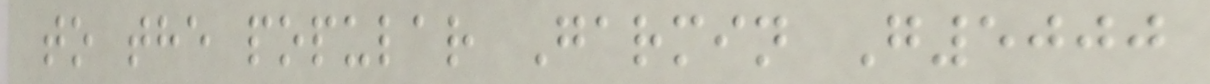to the popular Garmin G5000
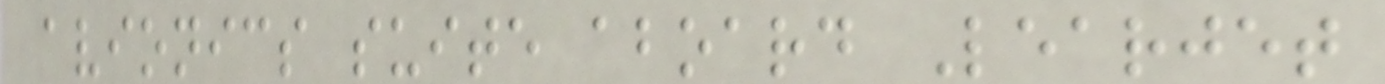avionics suite aboard Learjet
